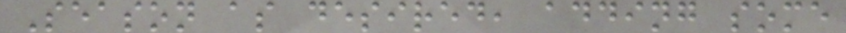Season as desired, adding some
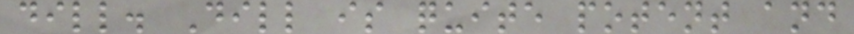dill. Dill is quite potent and
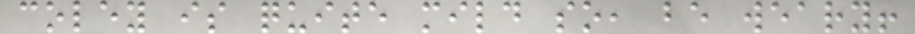coley is quite mild so, be weary!
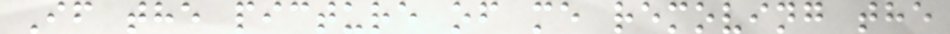If the picture of me removing the
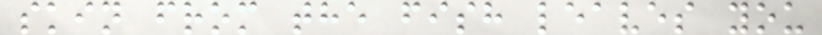skin from the fish leaves you
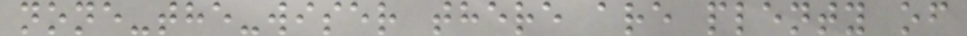none-the-wiser there are plenty of
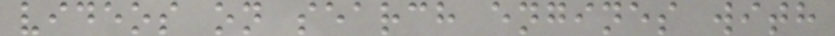videos on search engines with
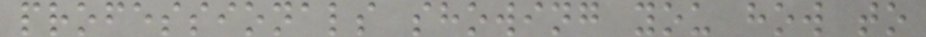professionals showing you how to
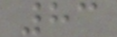83
